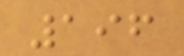196
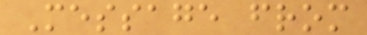Message from
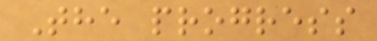The progress
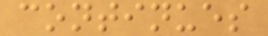continues
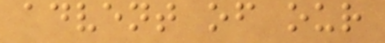advent of our
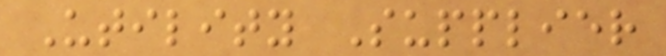Utility Supplier
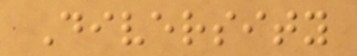Diversity
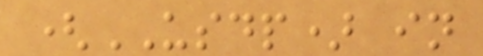(USDP) in
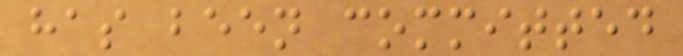has been committed
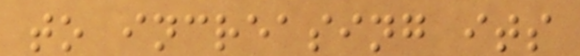to increasing its
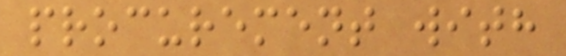procurement with
